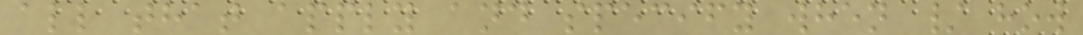all that apply and specify when / how
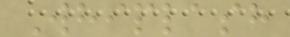Whiplash
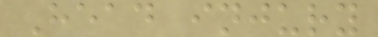Head injury
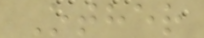Other
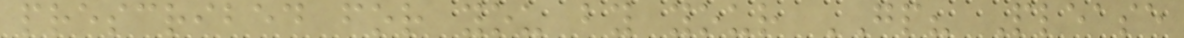prescribed for you by your GP? Please
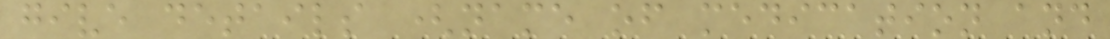give details (name of medication and
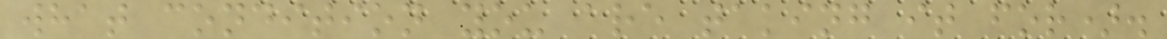what condition you are taking it for).
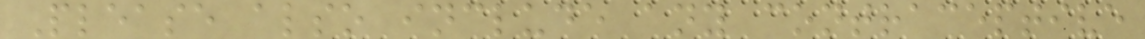Please also include any contraceptive
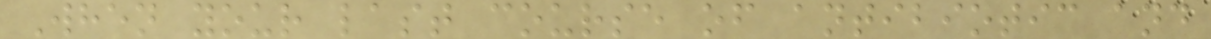When your last course of antibiotic and
